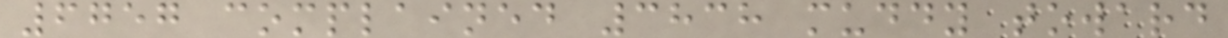6757 complained 3838 muddy toward
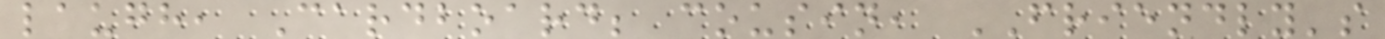laugh, Cardboard; cousin, FRIENDLY's
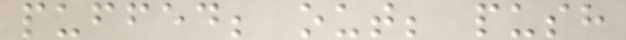puffed; out; push
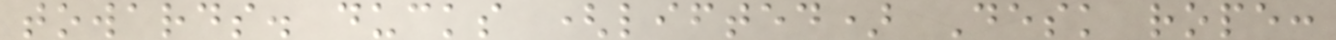towards. ducks (lifted) Desk rope:
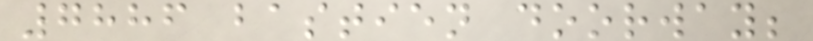7886 bastien doorway;
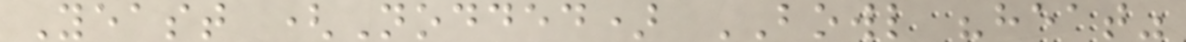Yeast (Nodded) BOWL "heat"
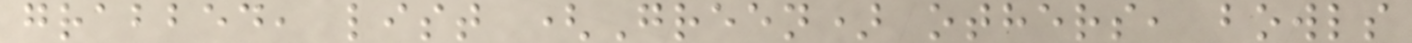grabbed, list (Green) others, bowls
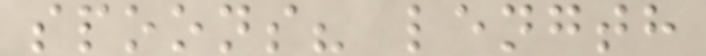spoons? length
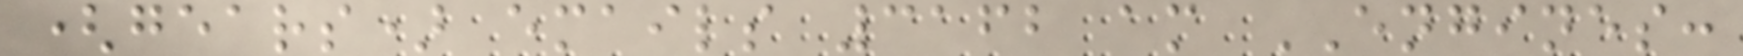(gears) emails 3162 am ENGINES:
